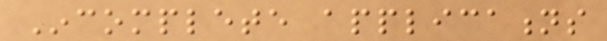Incomplete applications
